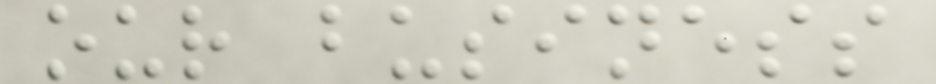our business
